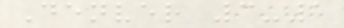Denver 3-1
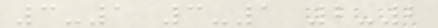3-1 3-1 2-2
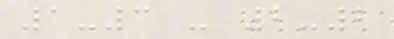1-3 - 2-2
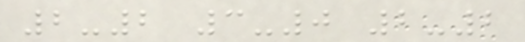2-2 3-0 2-2
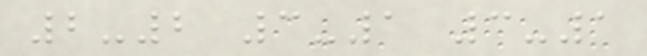2-2 3-1 3-1
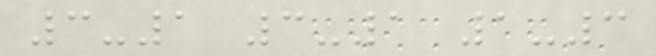3-1 3-1 1-3
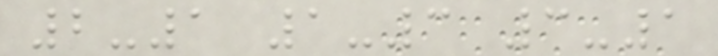2-1 1-3 3-1
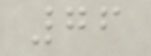76
